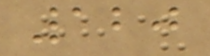120
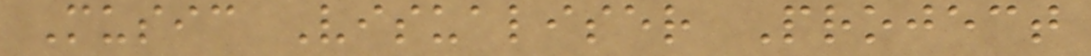Music Visualiser Project
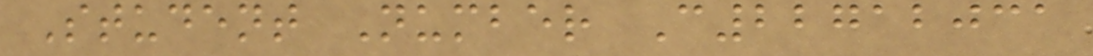Student Number C22712031
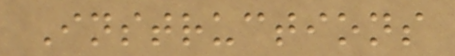Instructions
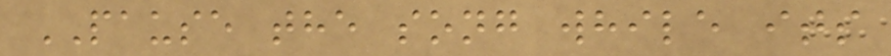PAUSE the song while its
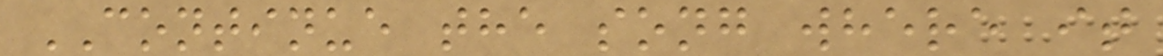CONTINUE the song where it
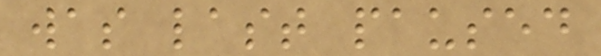was last paused
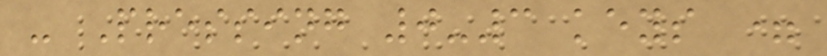- Pressing 0-3 keys =
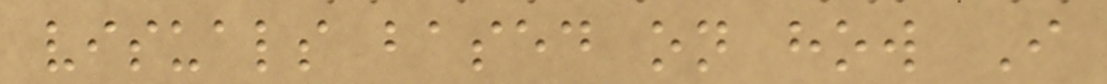visuals based on how I
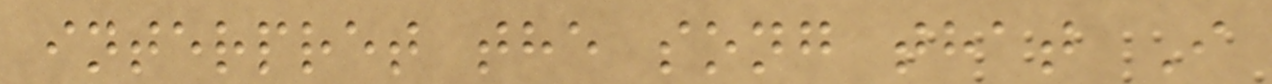interpret the song that I
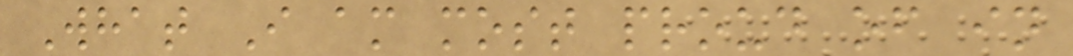What I am most proud of in
